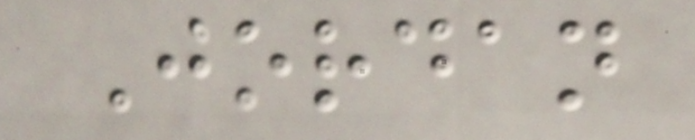Jordan
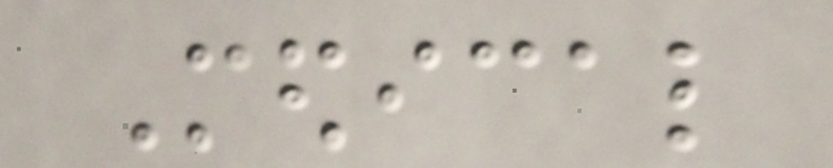Medical
